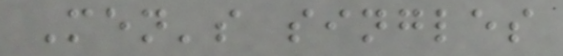Men's singles
